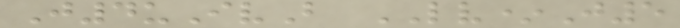J4uIvB LV*J5
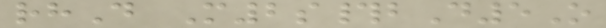rhD M2s#bD5O
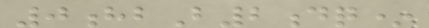0hbB2dq*
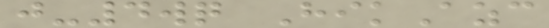j-4wq HikAzc
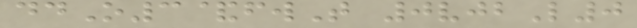ddO3&fwT 0vjbL0
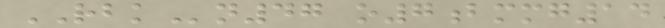RBKn47 o7bmmg14
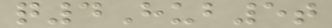q4Hub5t
